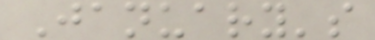January's
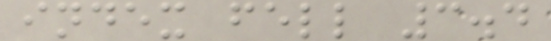index fell 3.4
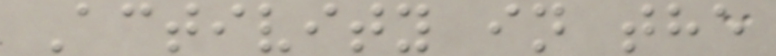Activity in the
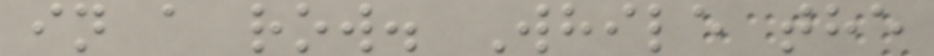in a row. While the
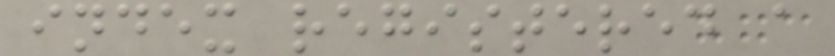index registered a
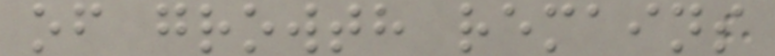of growth remains
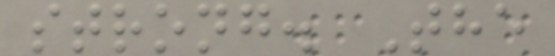strong. The
